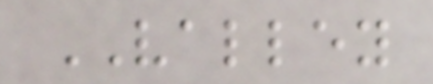VALLEY
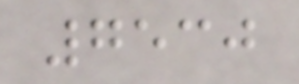7530
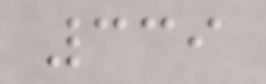339
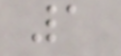1
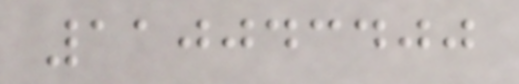110043400
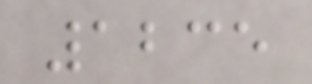1235
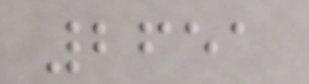2651
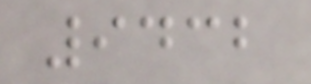9432
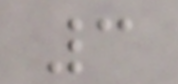3
